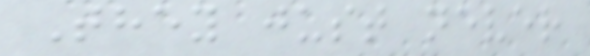They just never
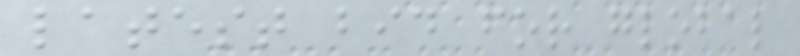latest bid for global
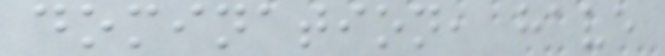domination, have
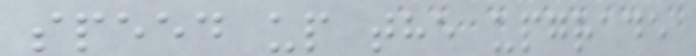speed up the upgrade
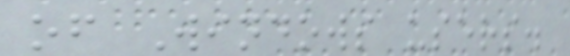of Windows users.
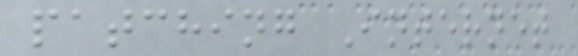patching Internet
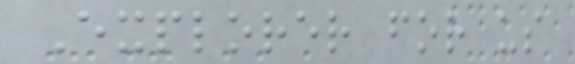Explorer for us
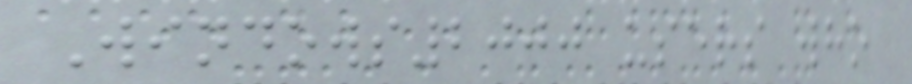Windows2000 users who
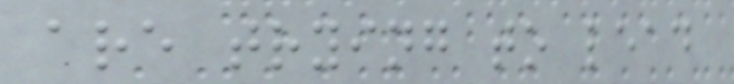are trying to lead
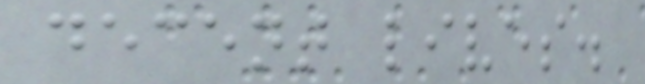decent lives.
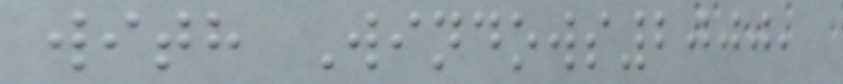with Windows2000,
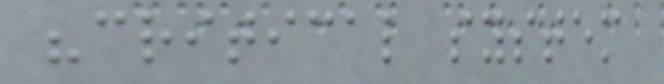"critical system
